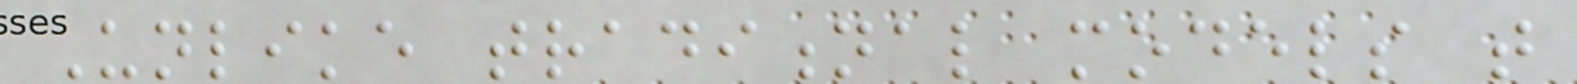Unlike traditional models that
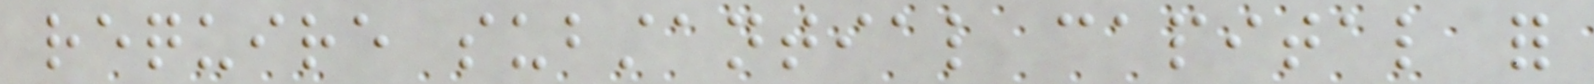require substantial capital for
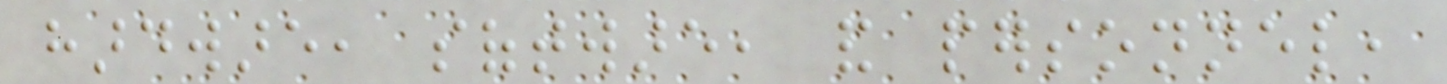hardware, software, and personnel,
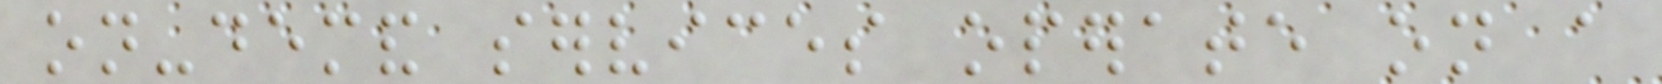on-demand services operate on a
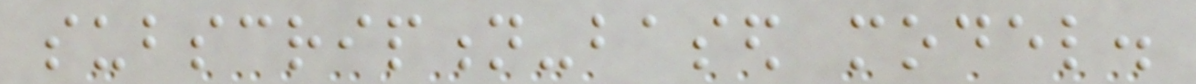subscription-based model.
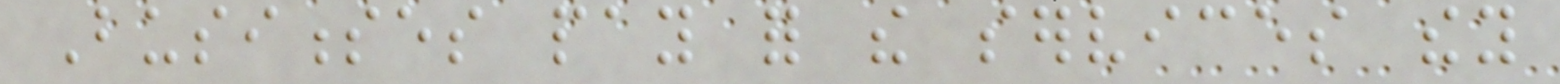Businesses pay for the services they
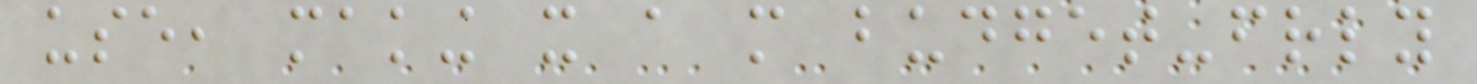use, making it a more budget-friendly
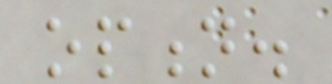option.
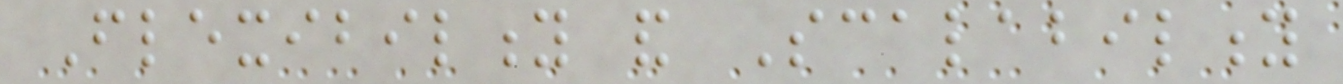Flexibility and Scalability
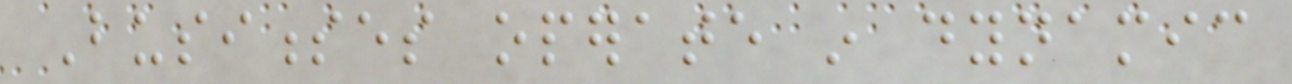Businesses operate in dynamic
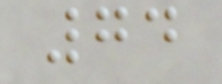74
